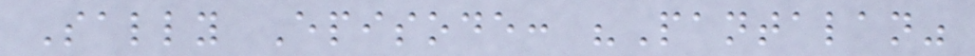Sally Episode: "Pantalan"
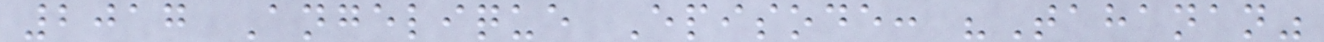2017 Angelique Episode: "Tahanan"
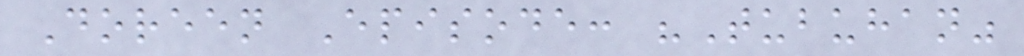Doreen Episode: "Tubuhan"
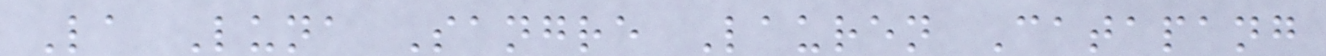La Luna Sangre Lauren Catapang
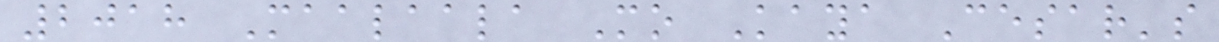2018 Maalaala Mo Kaya Cesar's
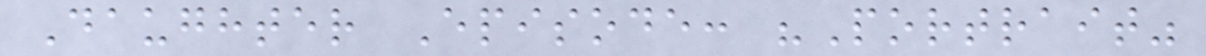Daughter Episode: "Portrait"
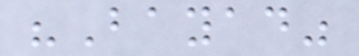"Bayad"
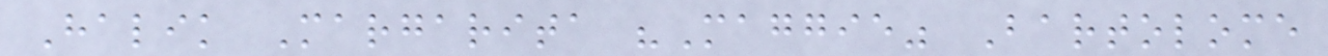Halik Margarita "Maggie" Bartolome
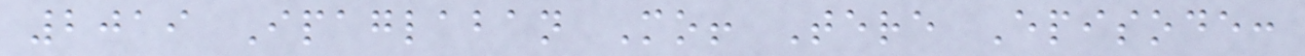2019 Ipaglaban Mo! Tere Episode:
